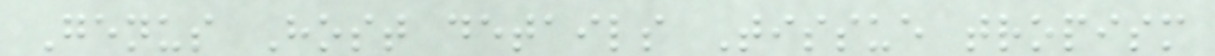Genus Host details Tissue tropism
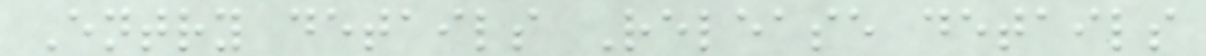Entry details Release details
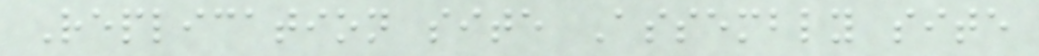Replication site Assembly site
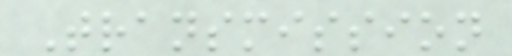Transmission
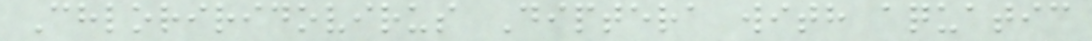Chloriridovirus Diptera with aquatic
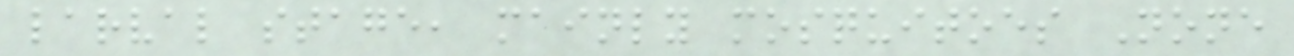larval stage, mainly mosquitoes None
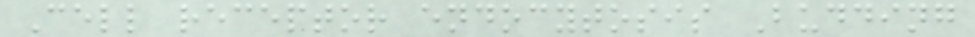Cell receptor endocytosis Budding
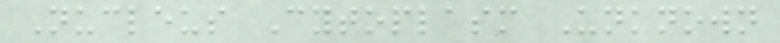Nucleus Cytoplasm Unknown
